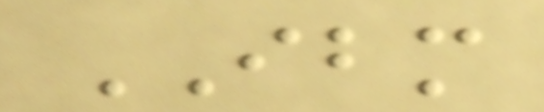IBM
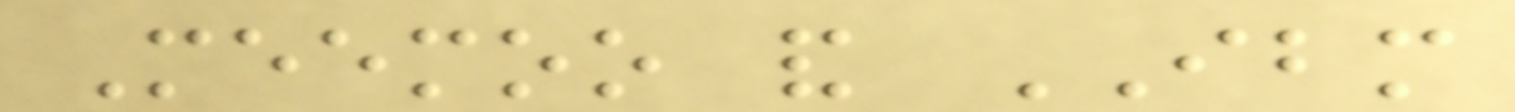Meemoo and IBM
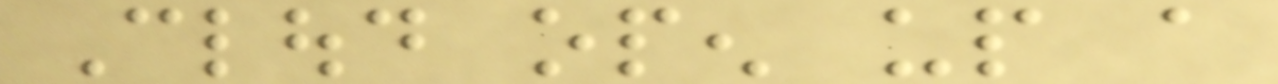Cloud open up a
